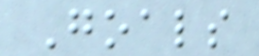Goals
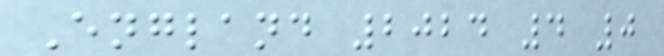England 2024 4 0
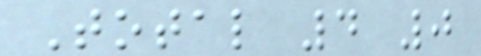Total 4 0
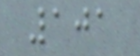101
